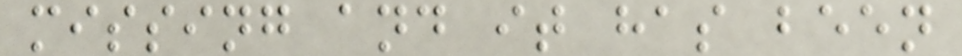missing and it has been
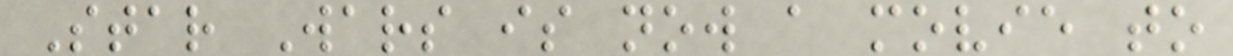Star Wars is now a movie to
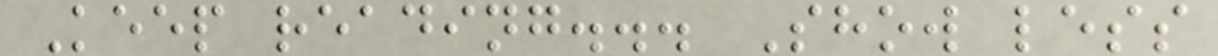Keep reading... Show less
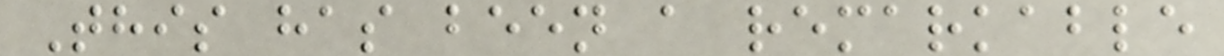This has been a remarkable
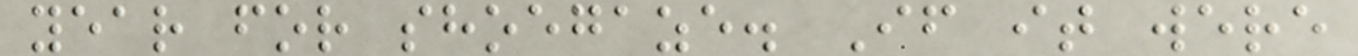year for shoegaze. If it were
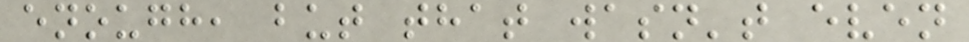enough, but that wasn't even
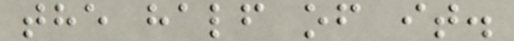the half of it.
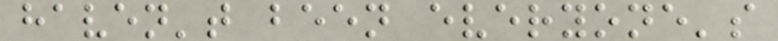haven't been everyone's
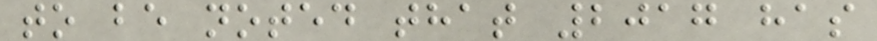to be noted that 2017 has
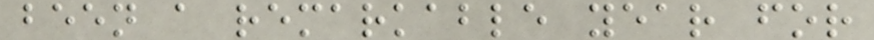been a remarkable year for
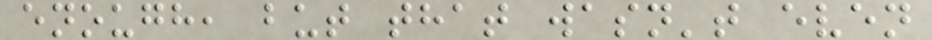enough, but that wasn't even
